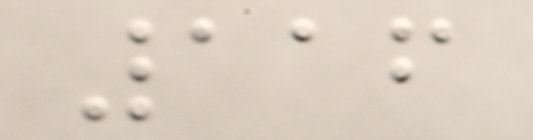116
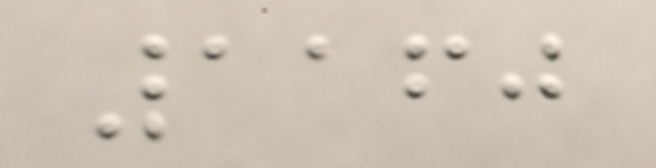1160
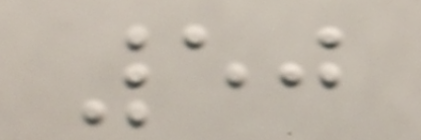50
